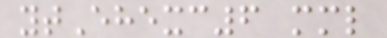ytEhexc6 mml
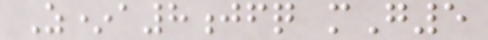Z*a8jfq mG5
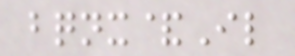bqnx&Il
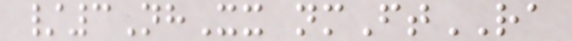/3NhXx nmFtRA
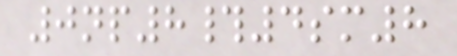0np8#4sm8
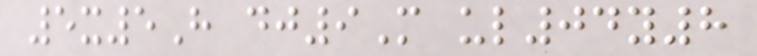5x5H dj9M ul04y8
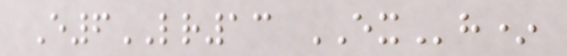E6LR13 EXh*
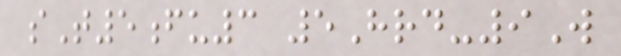sT5fu3 5Hrd-9W
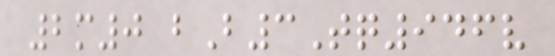2m0 bB3Tq946v
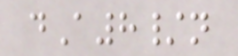dA8/n
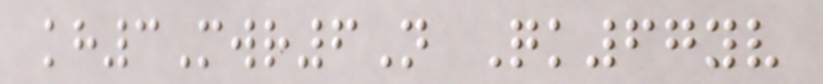kh3Mwr6N Qk67yv
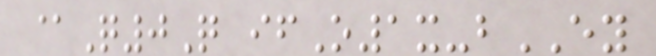@Q0Q ifO1x-bEY
